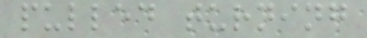pulled turning
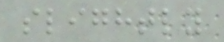slightly
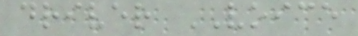driver VOICE
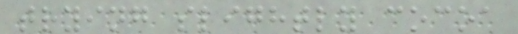trying slightly cocoa
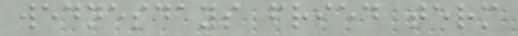wednesdays fried term
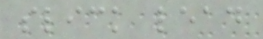slick lead
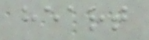heart
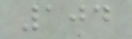104
